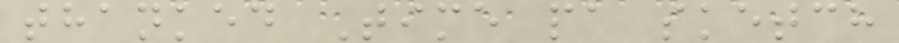thanked Time pa sketch
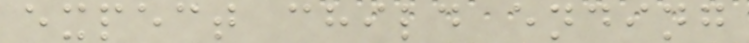expect child ending
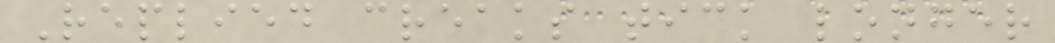Replied creaks tick longer
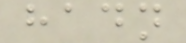hadn
